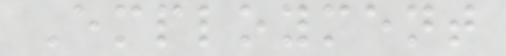Employment
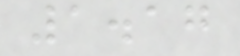1.17
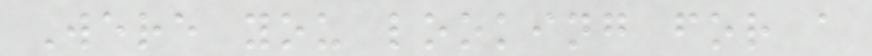Were you looking for a
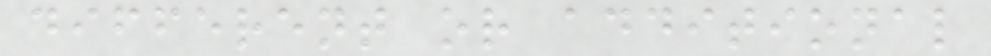different or additional
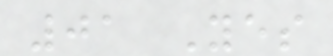01 Yes
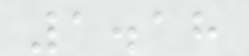1.18
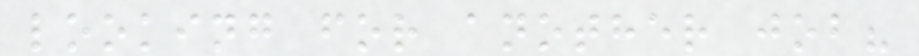looking for another job?
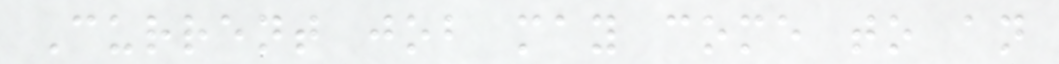Current job may come to an
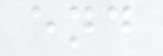end
